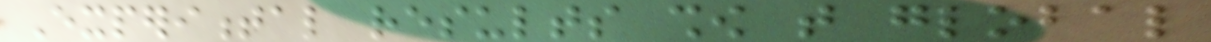Experimental results show that global
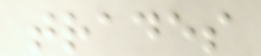trades
